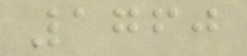1760
